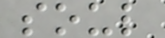soul
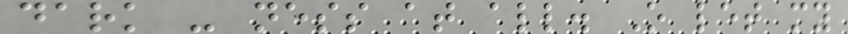dark - ness at all. O let my
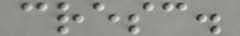cresc.
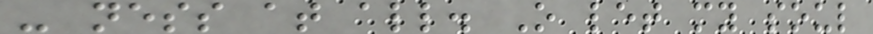- ness at all. O let my soul
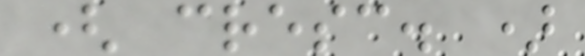( cresc. )
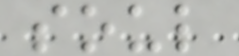soul
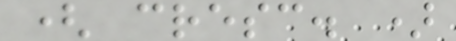( cresc. )
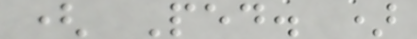( Ped. )
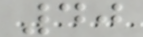40
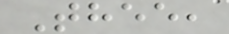Thee,
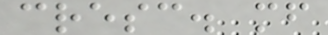cresc. mf
